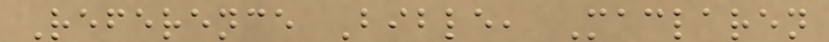Reference Bible, Maclaren
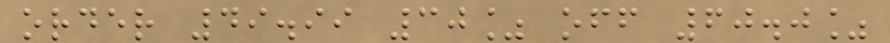order 49.99 30% off 60.0%
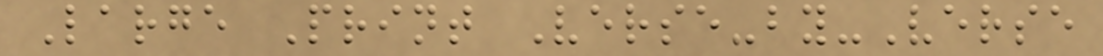Large Print Verse-by-Verse
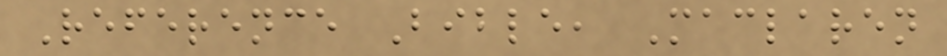Reference Bible, Maclaren
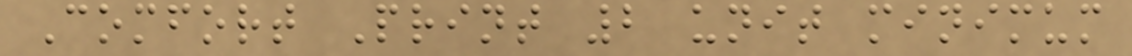Comfort Print 2 unit minimum
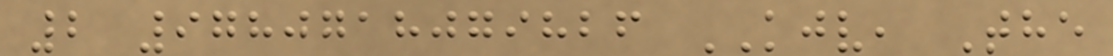2 9780718079826 KJV, The
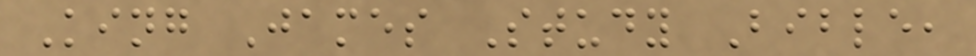King James Study Bible,
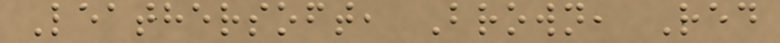Leathersoft, Brown, Red
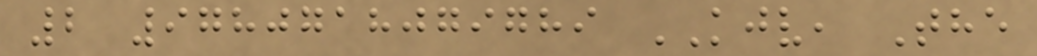2 9780718079789 KJV, The
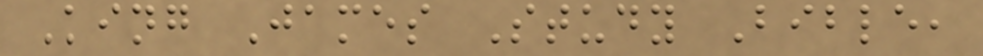King James Study Bible,
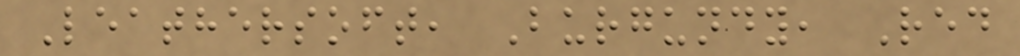Leathersoft, Burgundy, Red
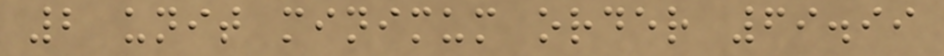2 unit minimum order 69.99
